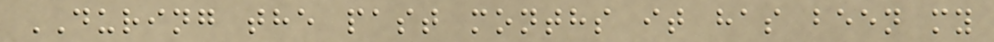DURING the past months it has been my
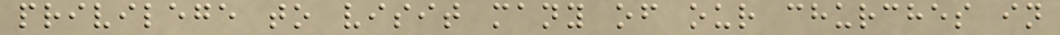privilege to visit many of our churches in
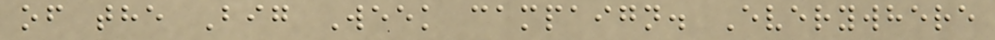of the Big Week campaign. Everywhere
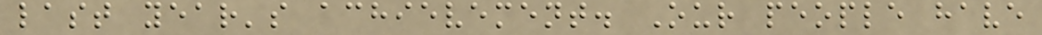last year's achievement. Our people have
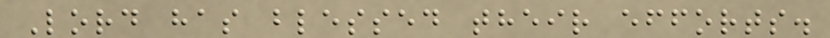Lord has blessed their efforts.
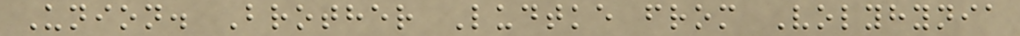Union. Brother Ludtke from Volyhynia
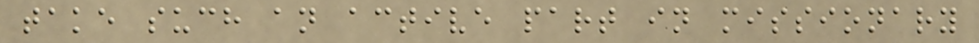take such an active part in missionary
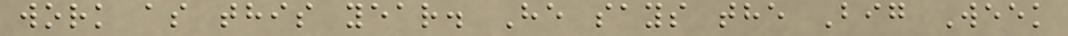work as this year. He says the Big Week
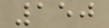150
